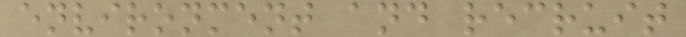environment and recruit
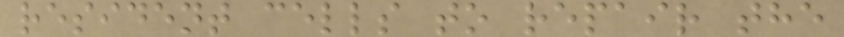resident cells to repair the
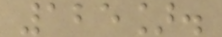125].
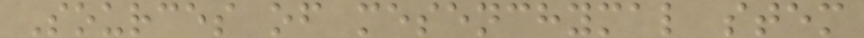Sources of mesenchymal stem
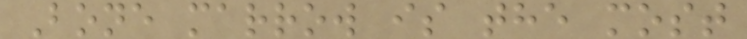Bone marrow is the most
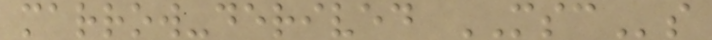marrow-derived MSCs
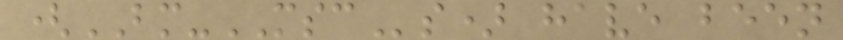(BM-MSCs) have been
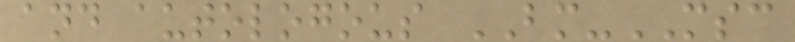and autologous BM-MSC
